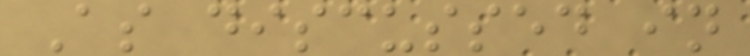As discussed in
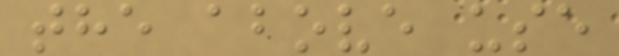the above use
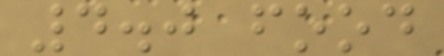4.0 food
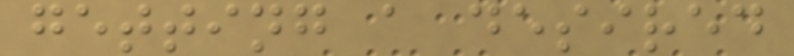getting a desired
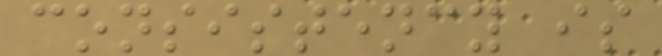consistency is
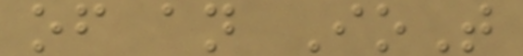of an IoT
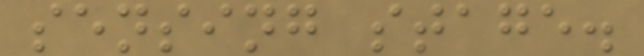sensing stage.
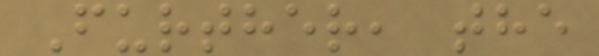Further, the
